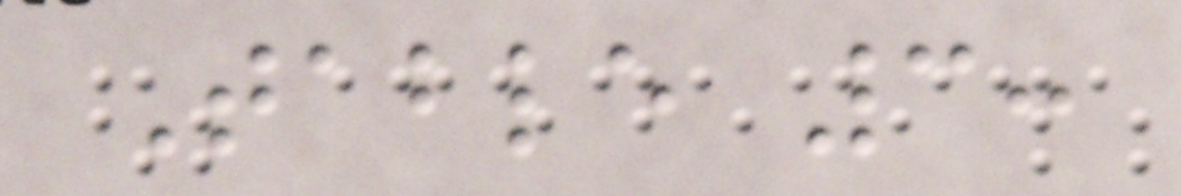Table 3:
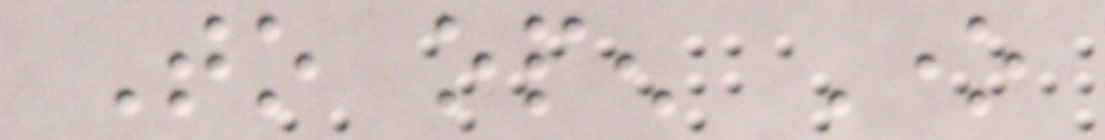To open One
